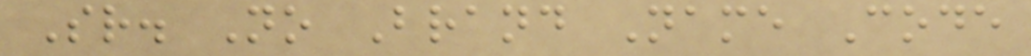Sr. No Brand Name Code
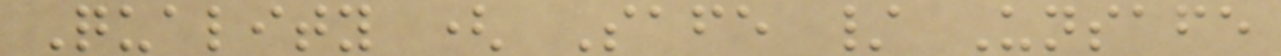Quality ( Safe / Unsafe
